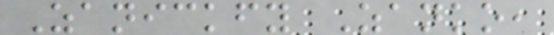Zanickfy Zanko,
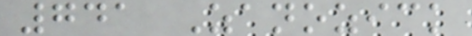741 Zanozick
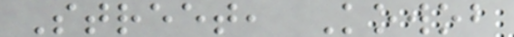Street, Kowob
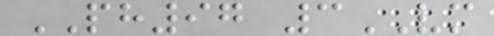PH97 3VM
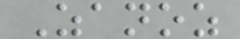Zanoz
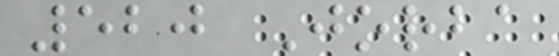520 Jorba
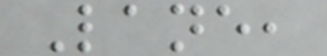Lane,
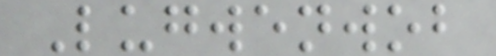Lugwenwob
